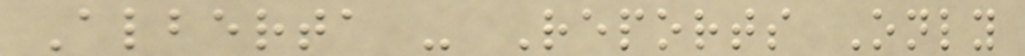Alberta - Reports Only
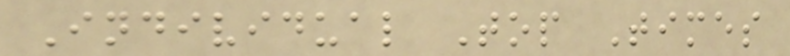Individual Top Times
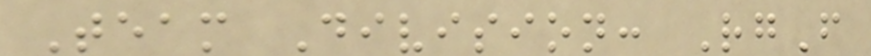Team Division: RgF
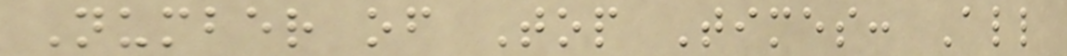Number of Top Times: All
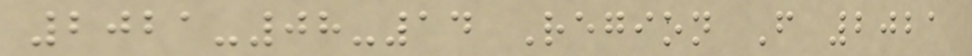2021-08-14 Region F 2021
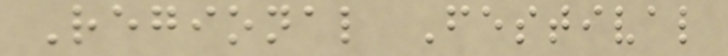Regional Festival
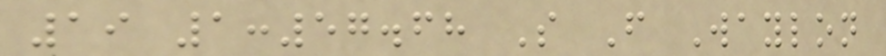19 1:57.68 S F Waylon
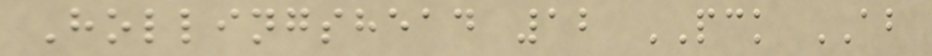Hollingshead 12 PCK AB
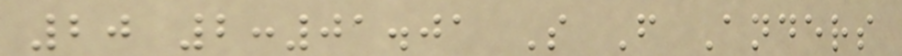20 2:01.01 S F Anders
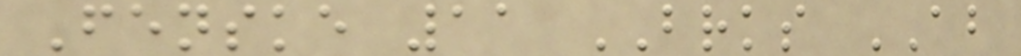Fenske 11 BRKS AB
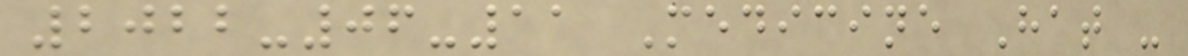2022-06-11 Medicine Hat -
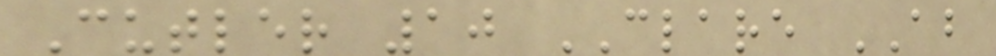Cutler 10 CLARE AB
